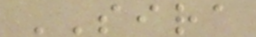SIRA
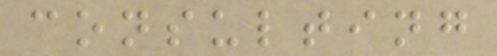consulting
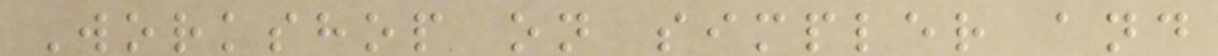Workshop on simpler and
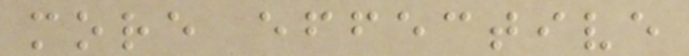more effective
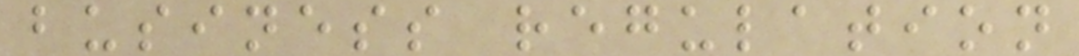business regulation
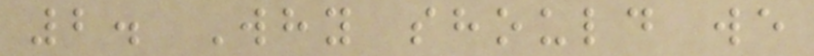2. Why should we
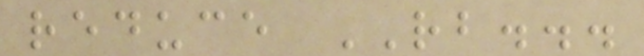reduce RB...
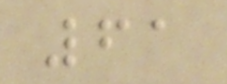61
